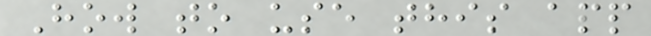How to use this app
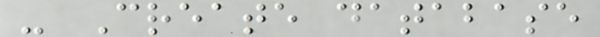- Create database
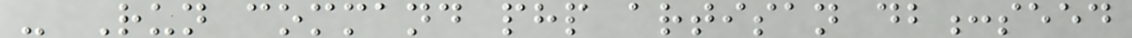- Run command php artisan db:seed
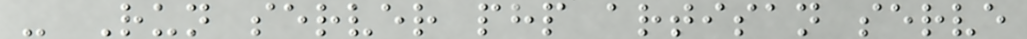- Run server php artisan serve
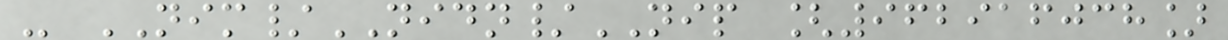- NIM/NIDN/NIP [962916038]
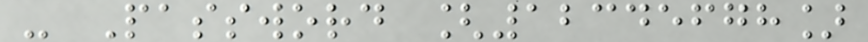- Password [12345678]
